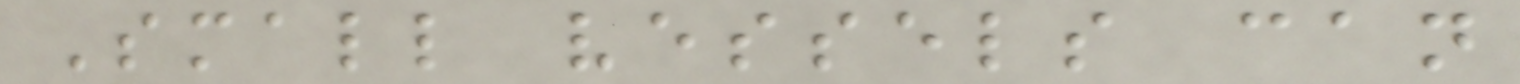Small vessels can
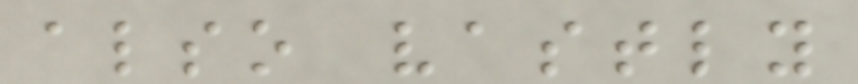also vastly
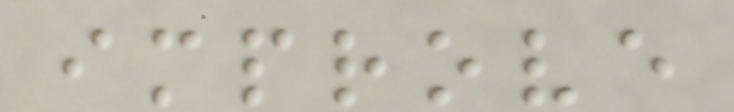improve
